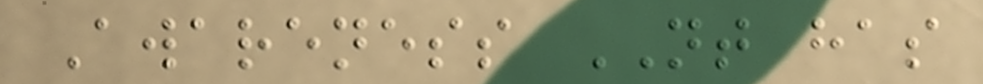Awareness NT has
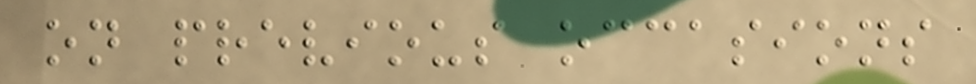on previous occasions
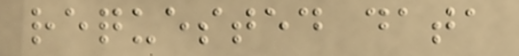requested data
